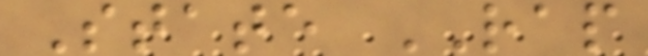State RAP
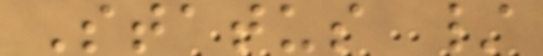Status /
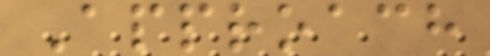Approach
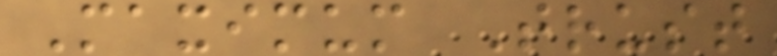Maximum Trust
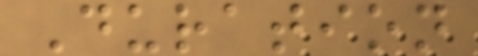Duration
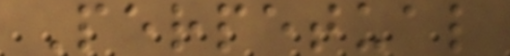Perpetual
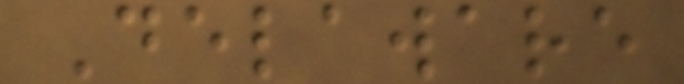Delaware
